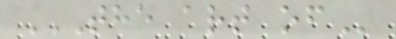THE ART OF
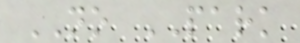NO PARK
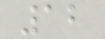12
